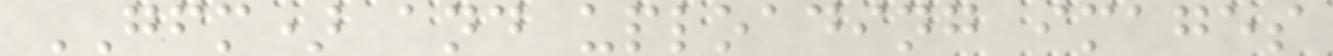GFM) and uploading images
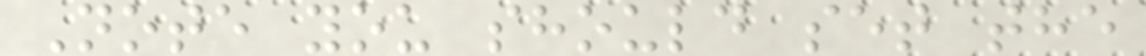Note you should set the
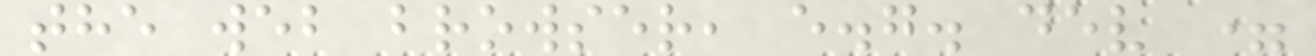the web browser, e.g. dev =
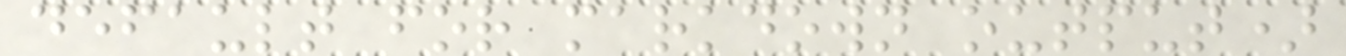default for markdown output)
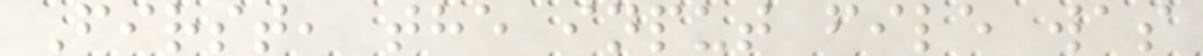First, the input file was
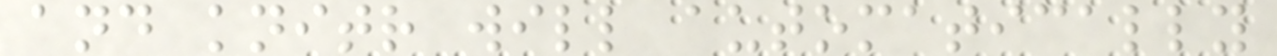and knitr will automatically
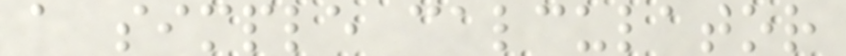a simple calculator
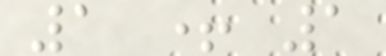1 + 1
